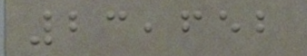23,652
